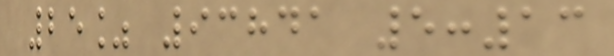25% 93841 5:13
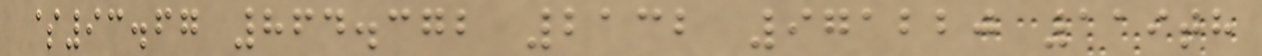$93.67 864.372 2132 971220 119th
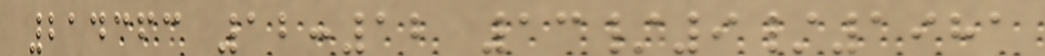214363 12:12 13/9/1981
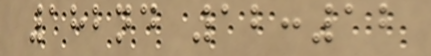182nd 12:12
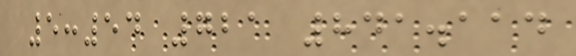5:54 721 841.114
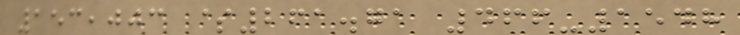153,003 $261.71 466-1548
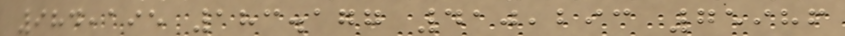984,195 183.177 410,293 75986
